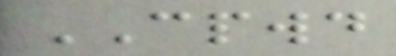CPWD
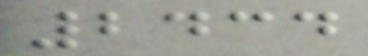2434
